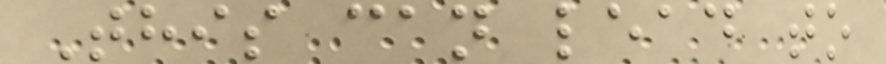This can lead to
